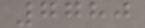7780
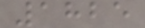1825
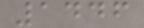1446
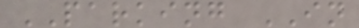PARKING IN
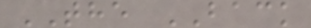THE BACK
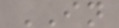IN
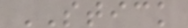STICK
